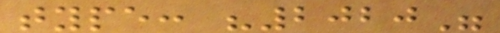type: "2020"
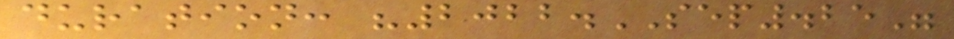duration: "2022.SEP.25"
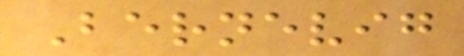Bernevig
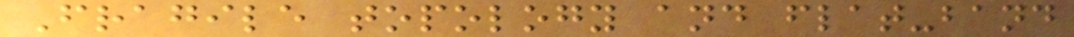Fragile topology and flat-band
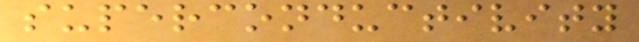superconductivity
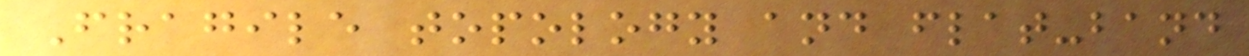Fragile topology and flat-band
